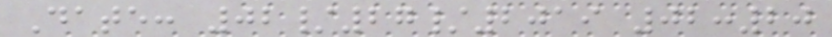Date: 02/27/2019 02:20
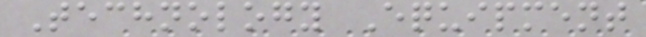Technology Equipment
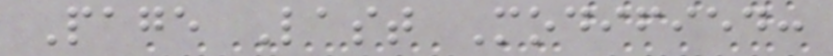Page Last Modified:
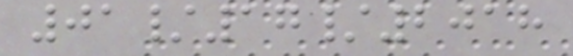01/17/2018
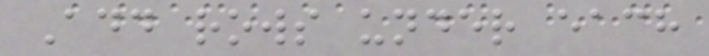Add rows under each
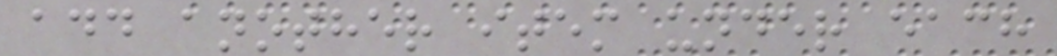add another item under each
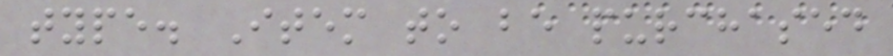type. Item to be purchased
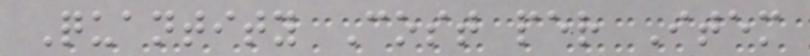Quantity Cost per Item
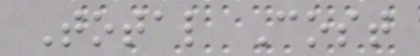Total Cost
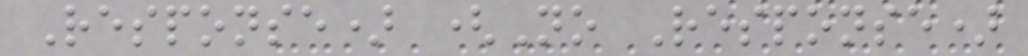Response) (No Response)
